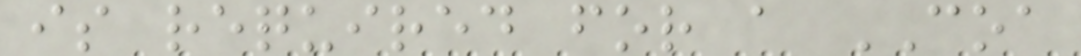is required for a COA
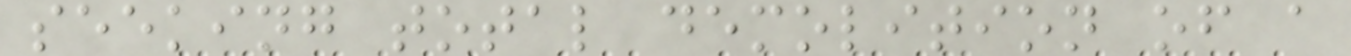seeking total demolition of a
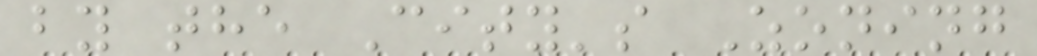by the City's Zoning
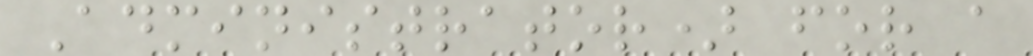Administrator) for a
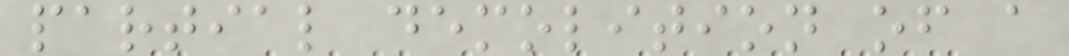partial demolition of a
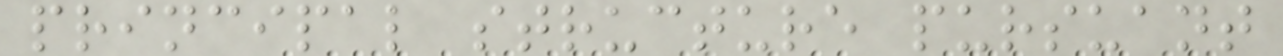principal structure pursuant
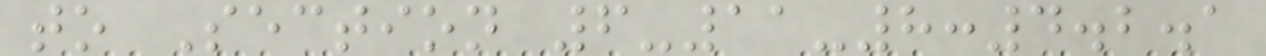to Section 6-11-8:4.2.1
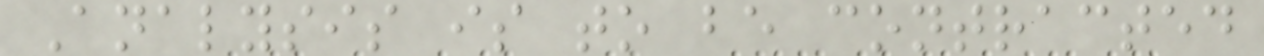Analysis is to be contracted
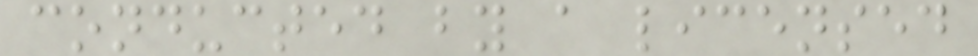conducted by a licensed
